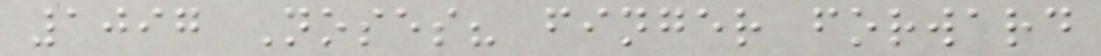1097 Noses? finger forward
